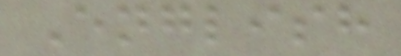English
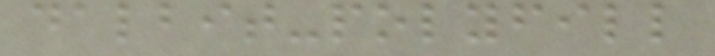dalbit-polyfill
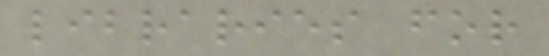libraries for
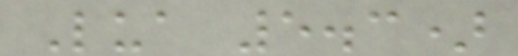Lua 5.3)
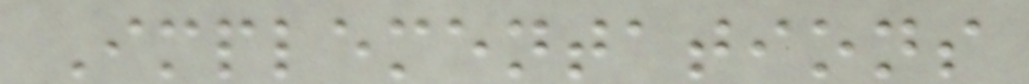Implementations
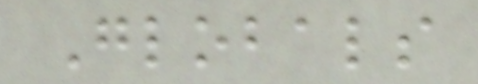Globals
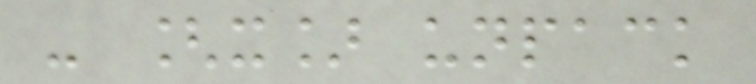- [x] unpack
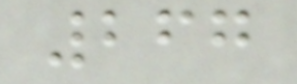267
